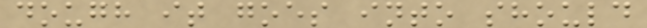dough it goes into should
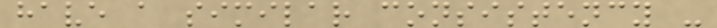have a similar consistency -
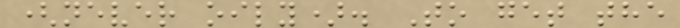(never oily). To get the
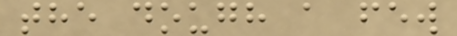the dough a few
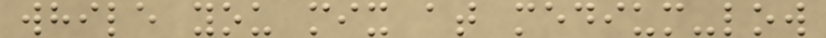while you mix at medium-low
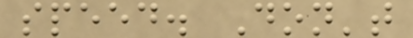speed. Don't
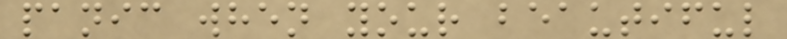panic when your beautiful
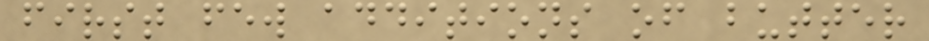first few additions of butter
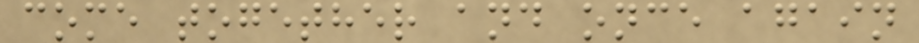come together and once again
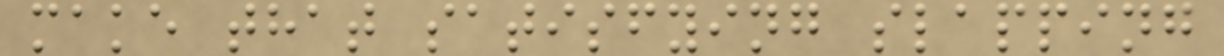make that satisfying slapping
